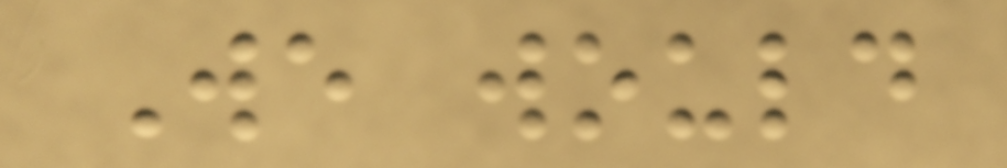We would
